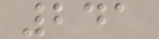241
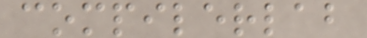compilerlab
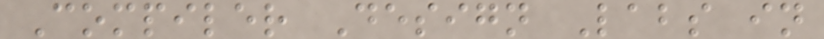Compiler Design Labs in
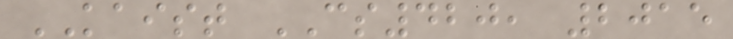KAIST CS420, 2015
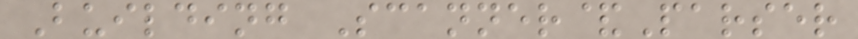Building Scanner&Parser
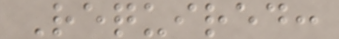Required:
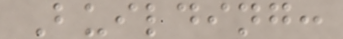Building:
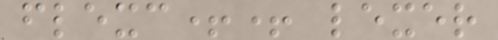flexc++ lexer
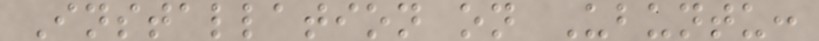Installation on Ubuntu:
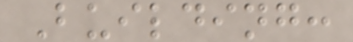Building:
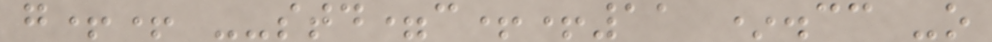g++ --std=c++11 *.cc -o
